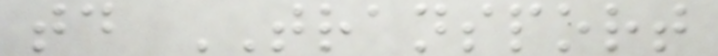td TRANSPORT
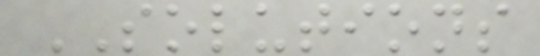SOLUTIONS
